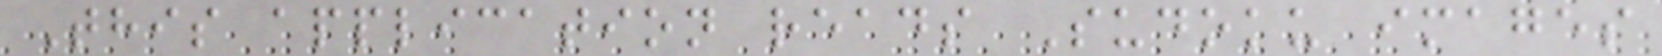This application reads Sudoku images
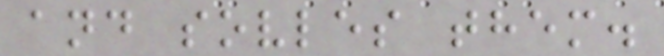and sovles them.
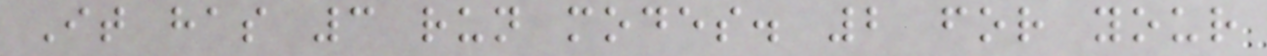It has 3 run modes. 2 for your
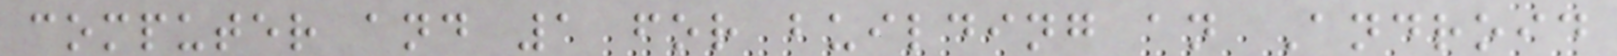computer and 1 for building an Android
